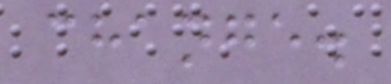change.
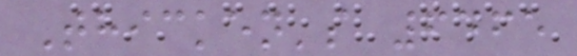Thicken's 6465
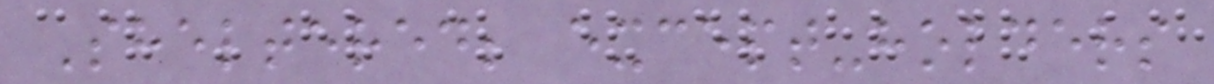Sheltered; except-holders
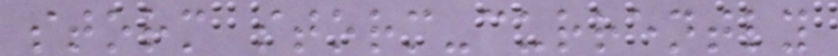storm storm-currently
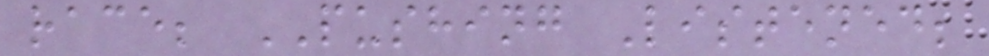race; PUSHING Listened;
